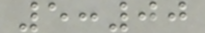5:00
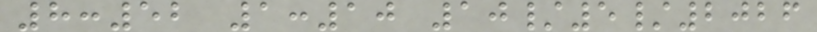8:52 1:10 10/5/2026
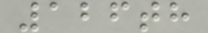126th
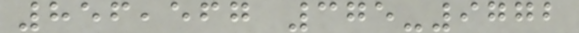856,567 375-9772
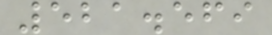521.569
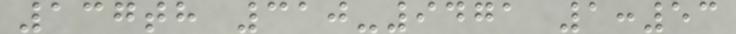137th 310-9471 1:53
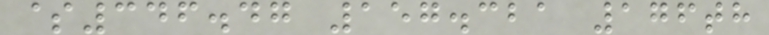$346.47 157.321 176th
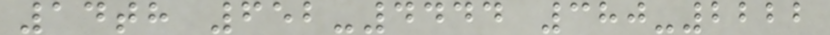14th 652-4444 380-2222
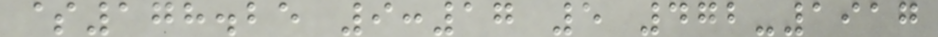$178.25 9:17 5 472-1917
